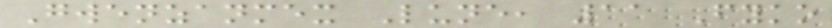Gwenzanmex Lune, 11 Fyko
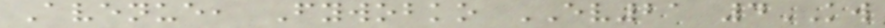Avenue, Fywobko EV21 4KW
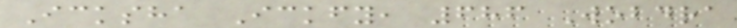Icksha Ickfy, 686 Wobdra
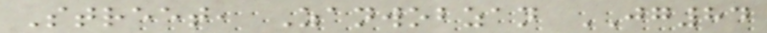Street, Zanwobzan JG84
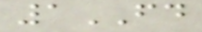1FD
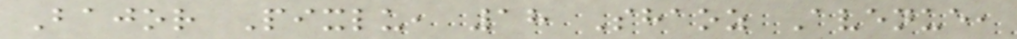Bajor Pixlu, 18 Shaoz Avenue,
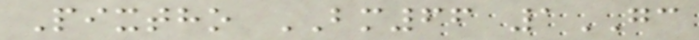Pixtho BM66 1GC
